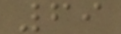69
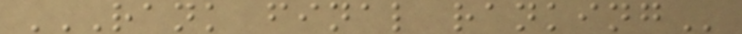RANK FINAL RANKING
